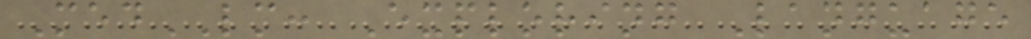MedLM: Exploring Language
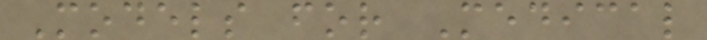Models for Medical
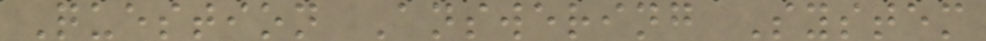Question Answering System
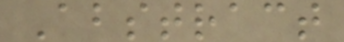Abstract
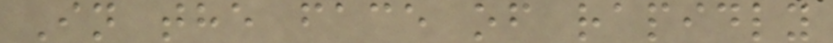In the face of rapidly
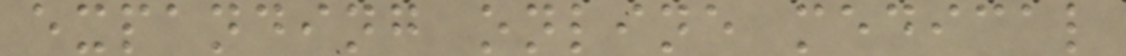expanding online medical
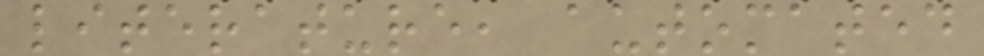literature, automated
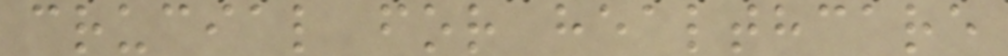crucial for healthcare
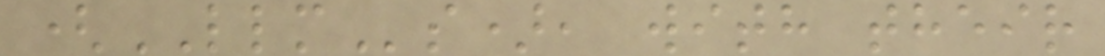(LLMs), with their
